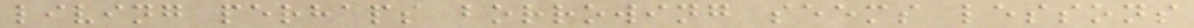living perhaps borrowing seems lessons
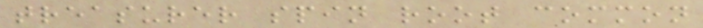treasurer spin root common
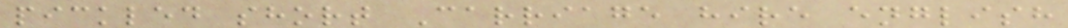pickled short Carriage hire english
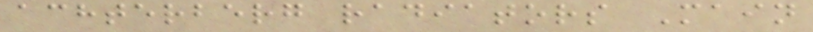achterberg radiators Main
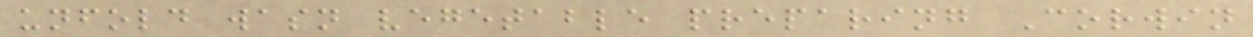unfold wasn vegetable preparing Corwin
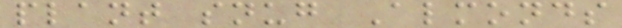plant snug Almonds
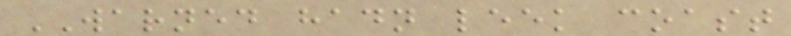WARNED hadn leek coast
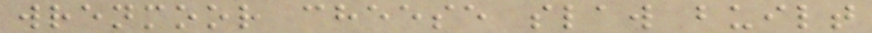wrenmoor cheese slaw built
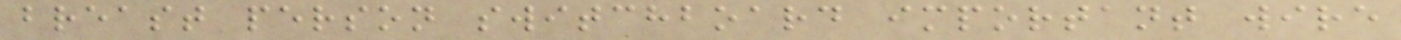breast person switchboard important wire
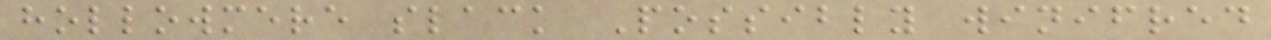hollowmere slack Possibly winifred
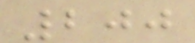200
